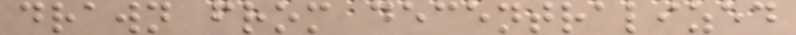drawn from decentralized
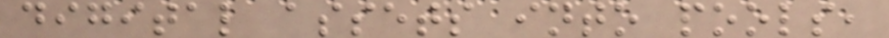digital assets into pools,
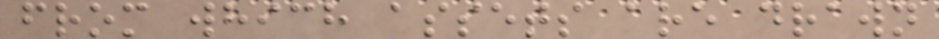from which assets are drawn
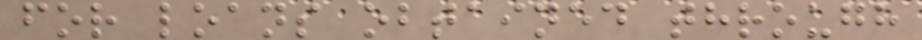for loans obtained through
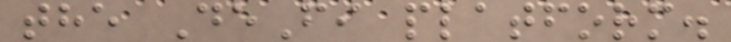the DeFi platform.
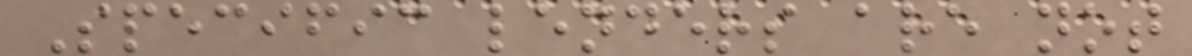Specific lenders are not
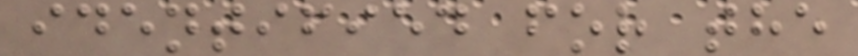identified for the
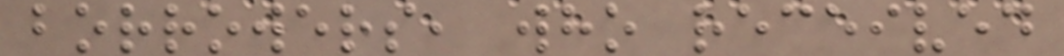borrowers, who received
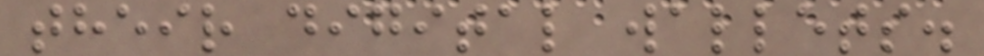their digital wallets.
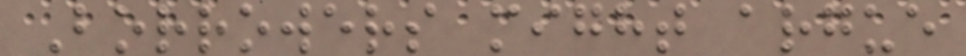Borrowers might argue
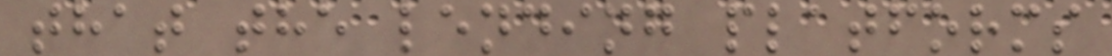that the lending platforms
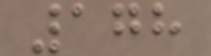178
